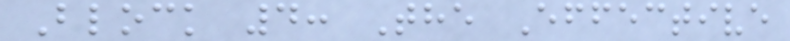Block 4: The Effective
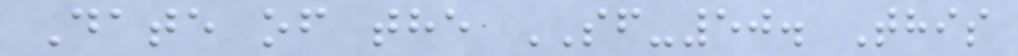Date of the SF-50. This
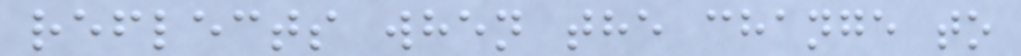reflects when the change to
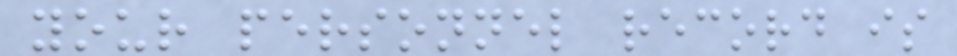your personnel record is
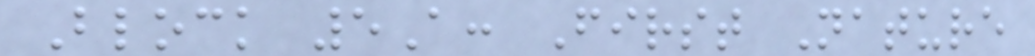Block 5A: First Nature
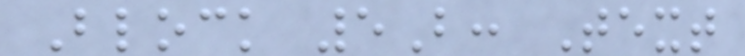Block 5B: Text
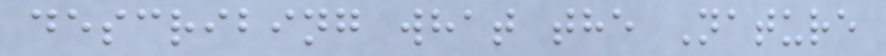describing what the Nature
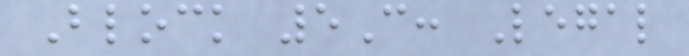Block 5C: Legal
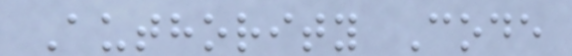Authority Code
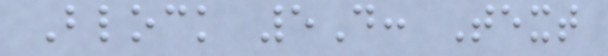Block 5D: Text
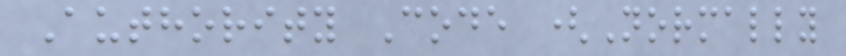Authority Code (Normally
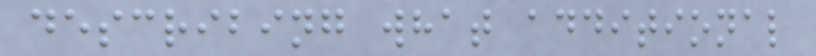describing what additional
